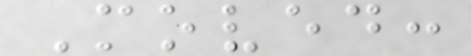Moved:
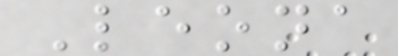Leona
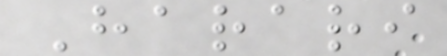Harari
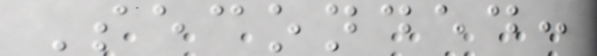Seconded:
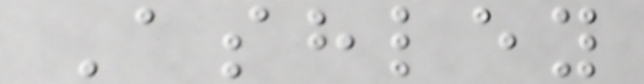Ashley
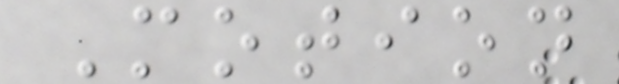Motion
